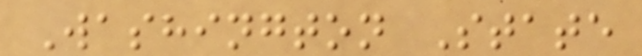Washington State
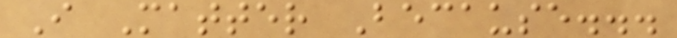I Matter Because...
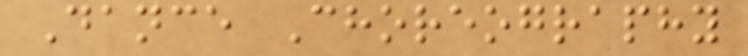Dance Choreography
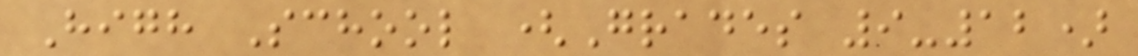High School (Grades 9-12)
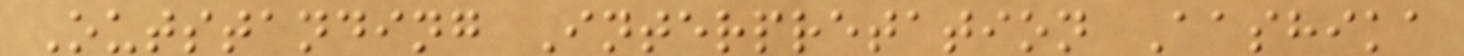Outstanding Interpretation Aashika
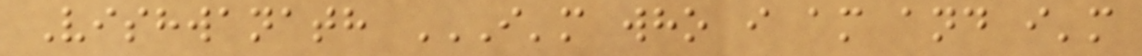Vishwanath I'M WHO I AM AND I'M
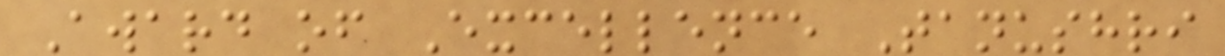Award of Excellence Tanushri
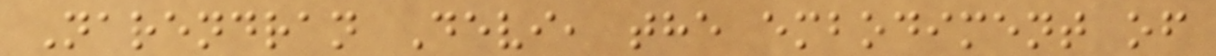Narendran Devi, the embodiment of
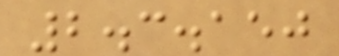2.3.150
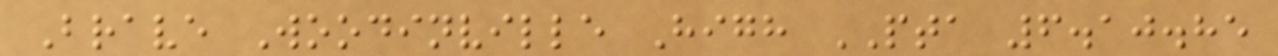Brave Woodinville High PTA 6.10.85
